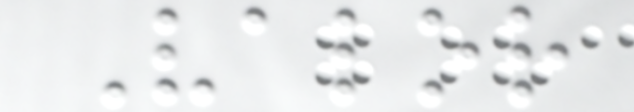Valor
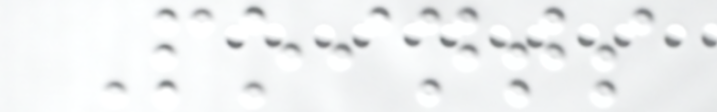Points
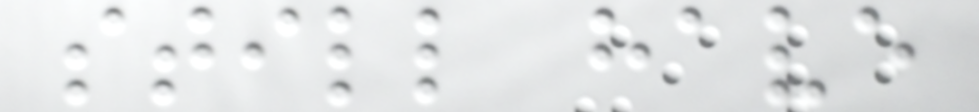still have
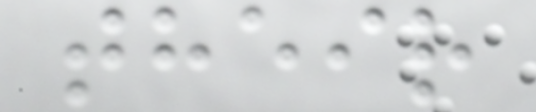their
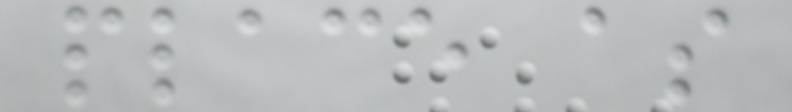place as
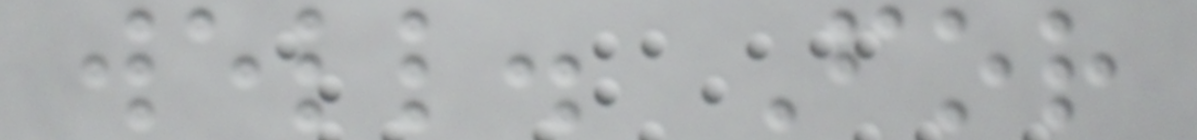well. For
